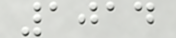1014
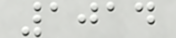1014
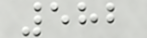582
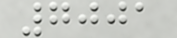7001
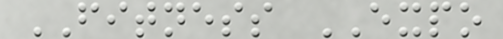FITNESS EXPO
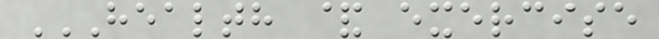HEALTH & EXERCISE
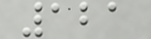121
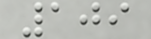109
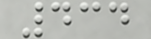434
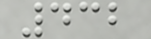432
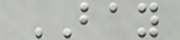BAY
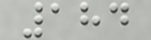184
